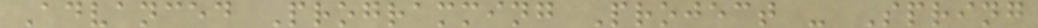Advanced Programming Project - Spring
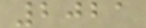2021
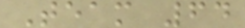Team 64
